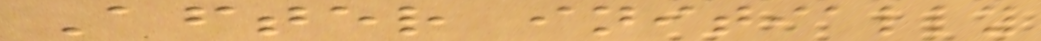After initially
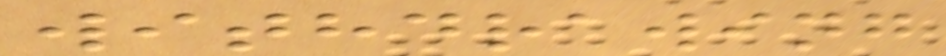withdrawing
